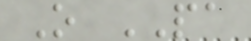O PA
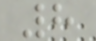8
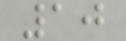10
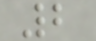2
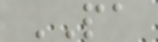PA
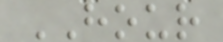HOUR
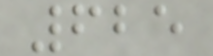625
